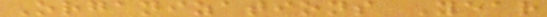Organizations Year
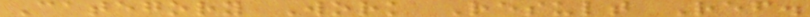Category Work Result Ref.
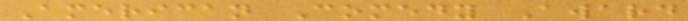American Comedy Award
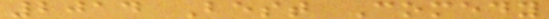2014 Best Comedy
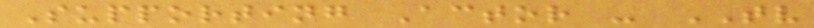Supporting Actor - TV
